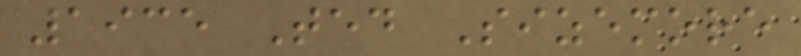1935 Ted Sizemore
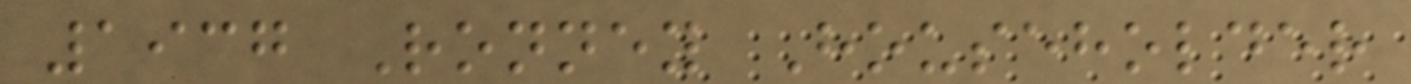1937 Ronney Householder
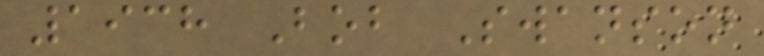1938 Bob Swanson
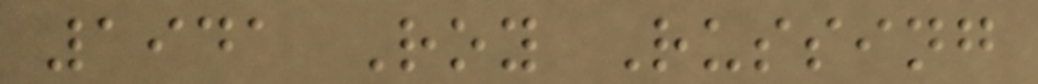1941 Roy Russing
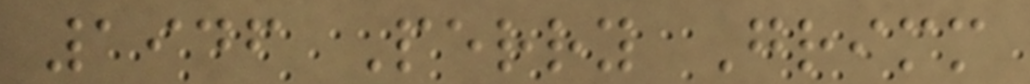1946 Perry Grimm
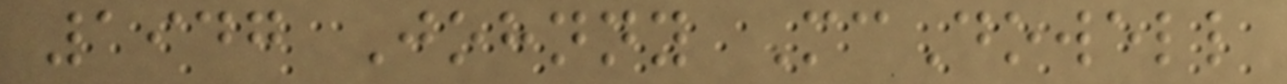1947 Johnny McDowell
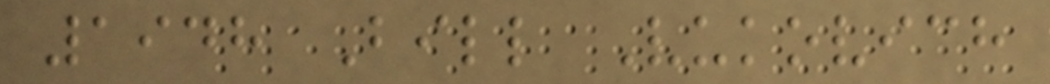1948 Bill Vukovich
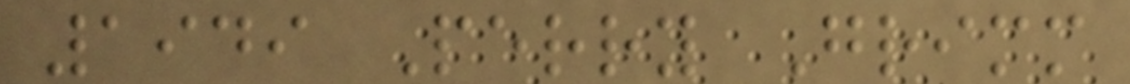1949 Perry Grimm
